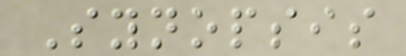Synopsis
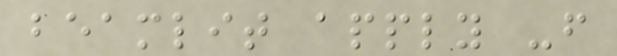beamlit apply -f
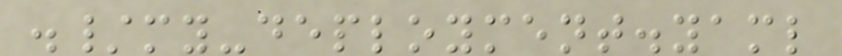./my-deployment.yaml
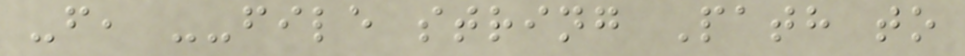-f, --file string Path to
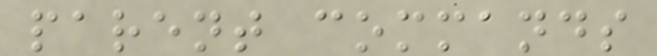parent commands
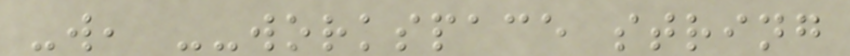-w, --workspace string
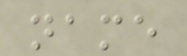name
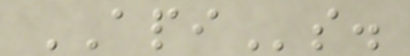APIs.
